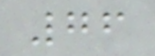76
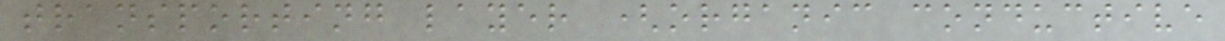transporting layer (organic conductive
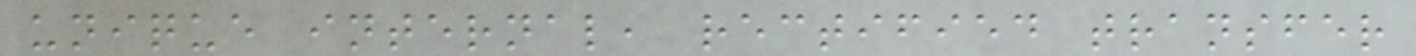unique internal, rectified transfer
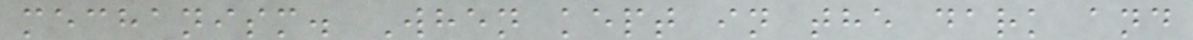mechanism. When kept in the dark and
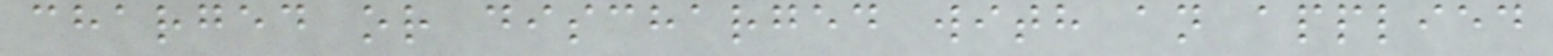charged or discharged with an applied
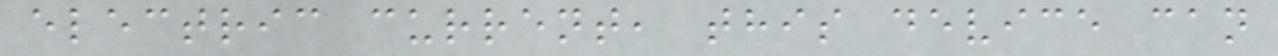electric current, this device can
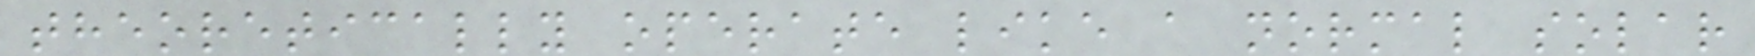theoretically operate like a normal solar
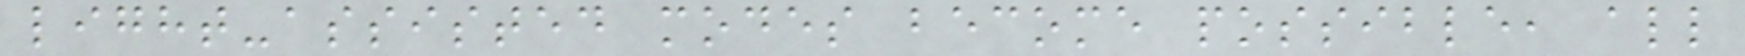light-assisted modes become possible, all
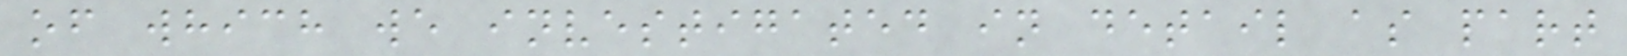of which we investigated in detail as part
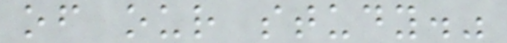of our study."
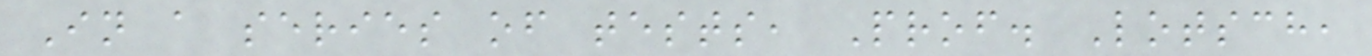In a series of tests, Prof. Lotsch,
